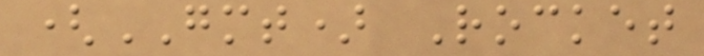(GMT) Rocket
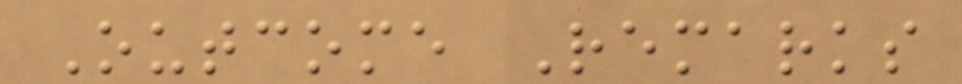Outcome Remarks
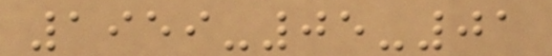1959-05-01
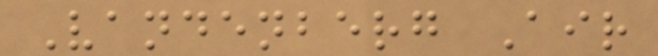Vandenberg Air
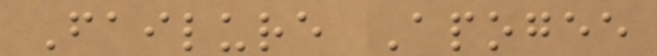Failure Apogee
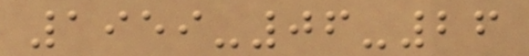1959-06-26
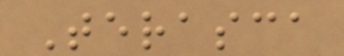Terasca
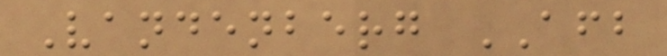Vandenberg AFB
